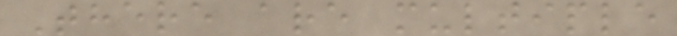There are multiple
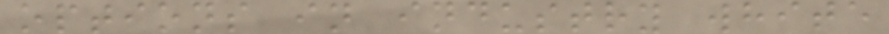options in industry white
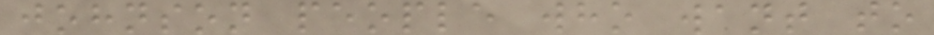johnson people who want to
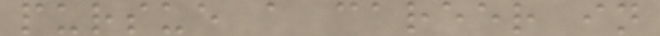pursue a career in
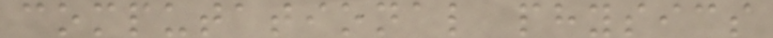computational physics
